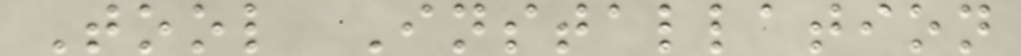Tool Installation
